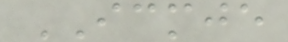ICMJE
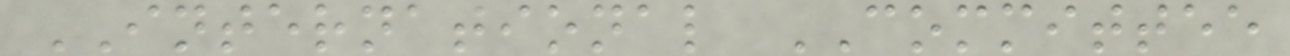INTERNATIONAL COMMITTEE
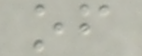of
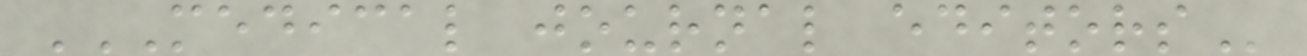MEDICAL JOURNAL EDITORS
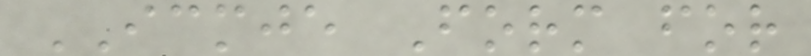ICMJE Form for
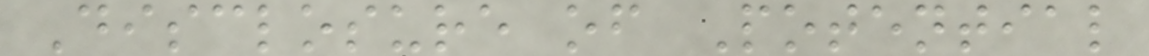Disclosure of Potential
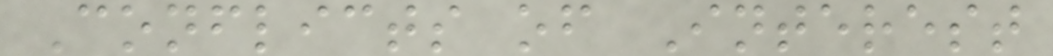Conflicts of Interest
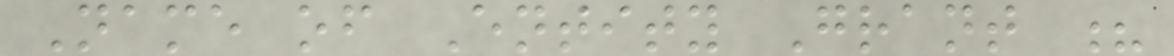Name of Entity Grant ?
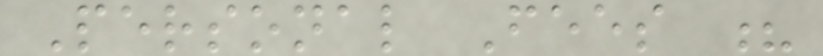Personal Fees ?
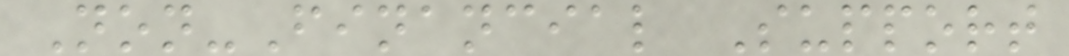Non-Financial Support
